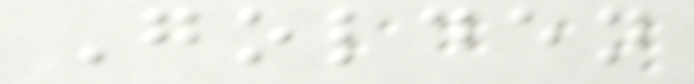Golden
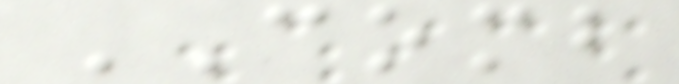COMB
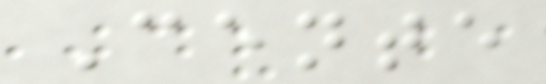Cente
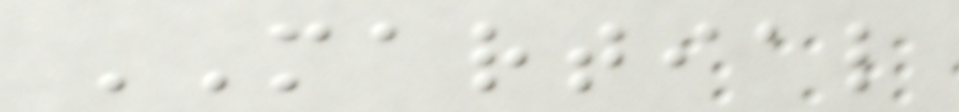MARTIAL
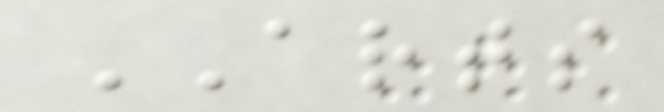ARTS
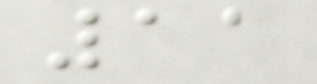11
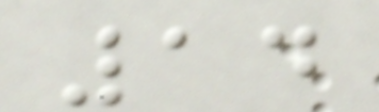14
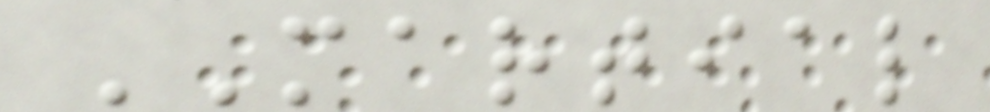MARTIAL
